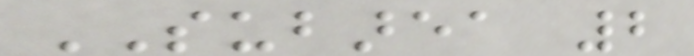SUBAREA 2
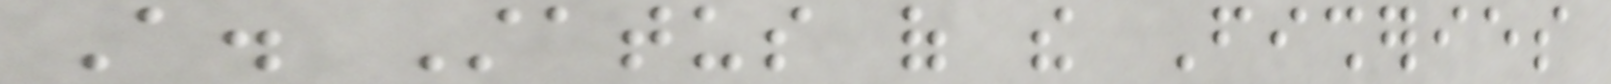A. Status of the Fisheries
